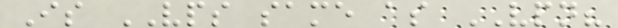Is VPS same as VPN?
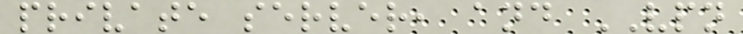private server, and VPN
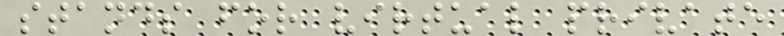stands for virtual private
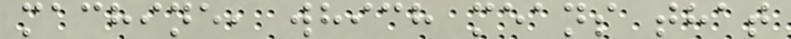machine, which means that
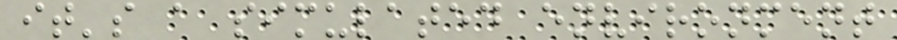it's a simulated environment
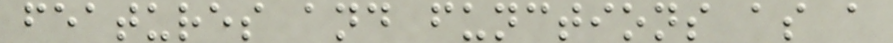features and functions as a
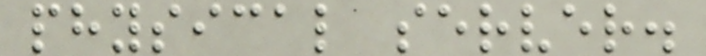physical server.
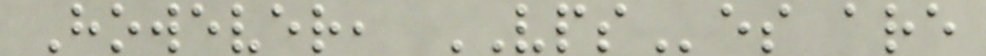However, VPSes are
